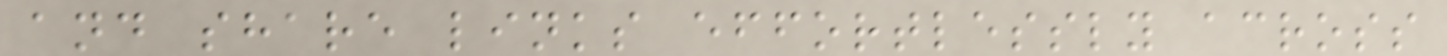and share links effortlessly across
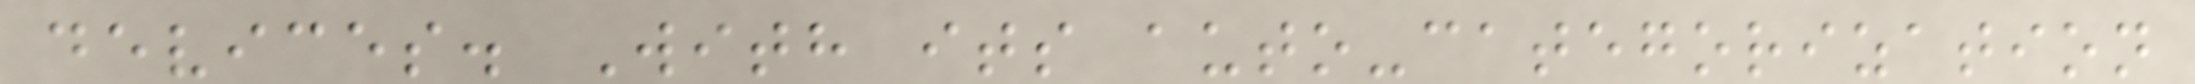devices. With its auto-categorization
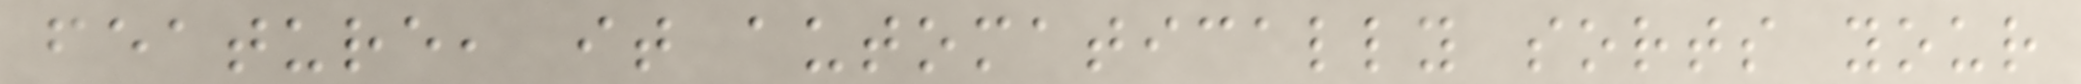feature, it automatically sorts your
